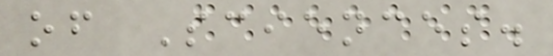of Sciences.
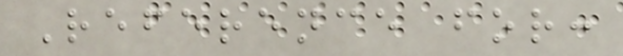Reference for:
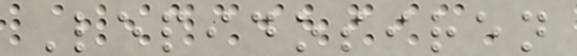Lepidosiren
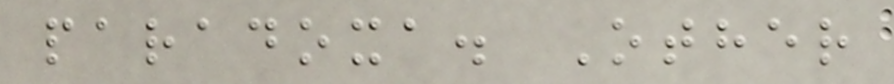paradoxa. Other
